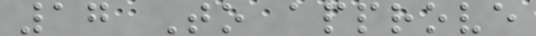17 To approve
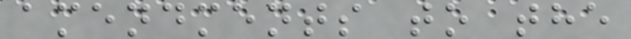amendments to the
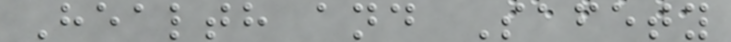Health and Safety
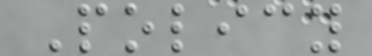Policy
